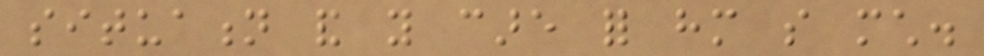situation and you care for him so much.
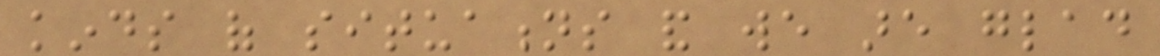kinds of situations and we are glad
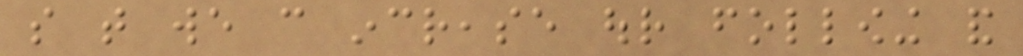so that we can increase our following and
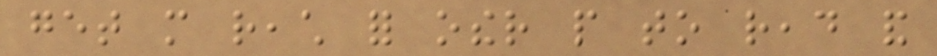get more reach for other people to read and
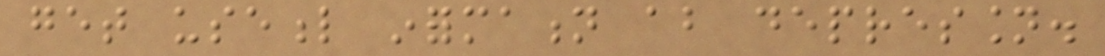get useful information about depression.
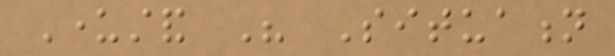Understand His Situation
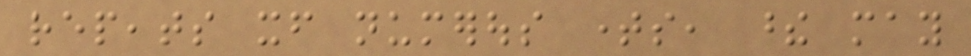repeats itself numerous times, these may
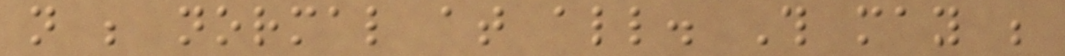not be normal at all. This may be
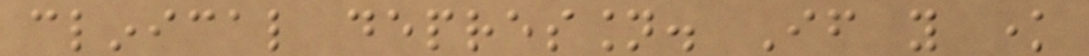clinical depression. If you know
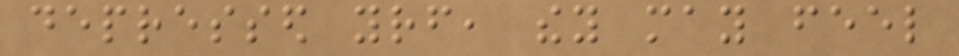depressed yourself, they may feel
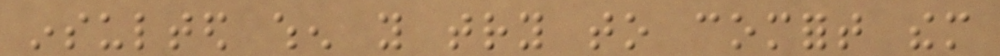insulted when you try to comfort them
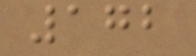172
